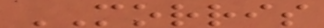MORRIS
